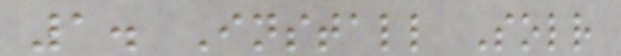1. Install Solr
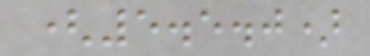(5.5.0)
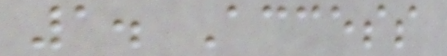1. Access
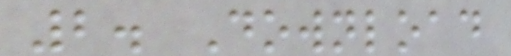2. Download
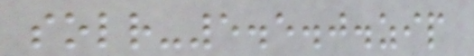solr-5.5.0.zip
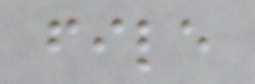file
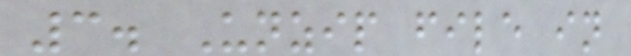3. Unzip file in
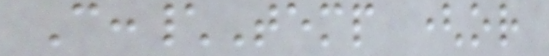C:\Temp (or
